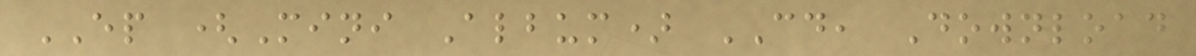EP (Mini Album) CD, Download
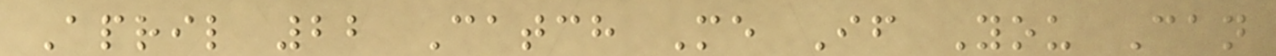April 22 Catch Me If You Can
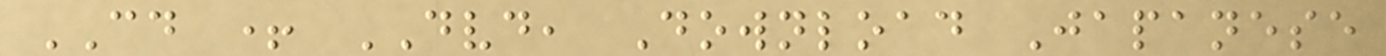CD + DVD, Download Japanese
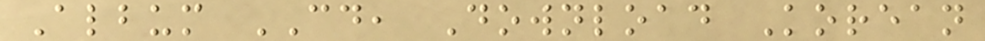Album CD, Download Korean
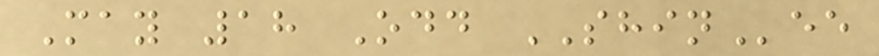May 18 Odd SHINee
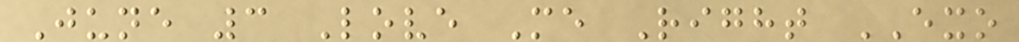June 3 Love Me Right EXO
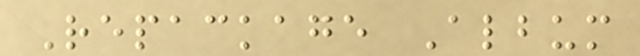Repackage Album
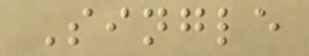Single
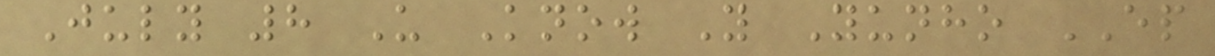July 8 U Know Y Yunho EP
